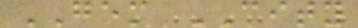GEM CITY
